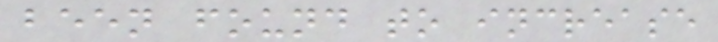been found to increase
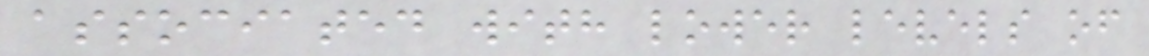associated with lower levels of
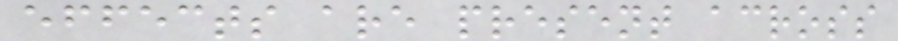effects are present across
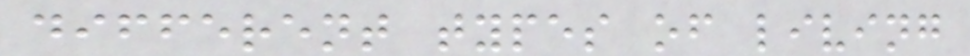different types of living
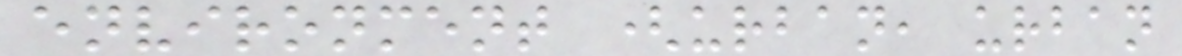environment (urban, urban
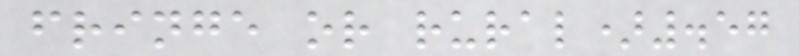fringe or rural).57
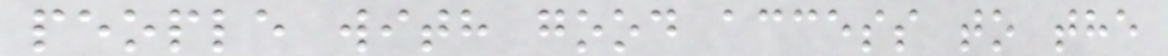people with good access to the
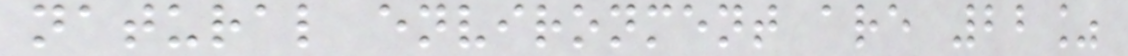natural environment are 22%
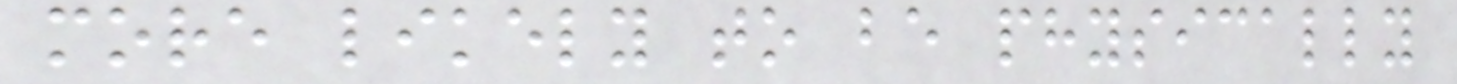more likely to be physically
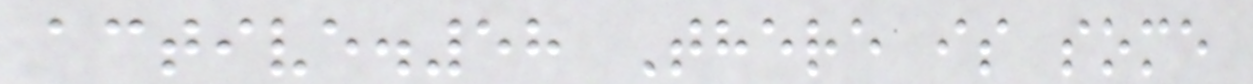active.58 There is some
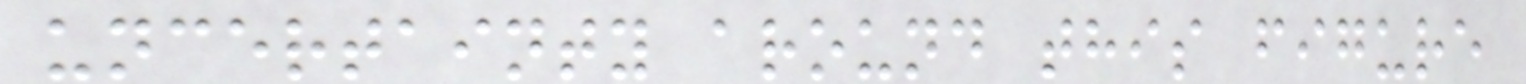uncertainty around this figure
